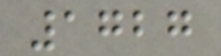1727
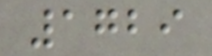1729
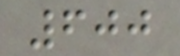600
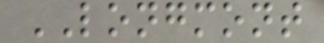LONGMONT
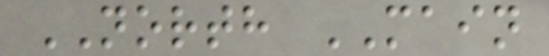NORTH MAIN
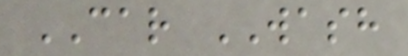CAR WASH
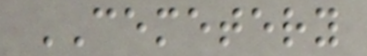CEMETERY
